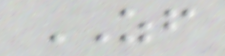ZF
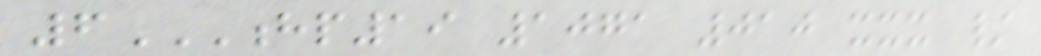6HP19 1071 010 XXX /
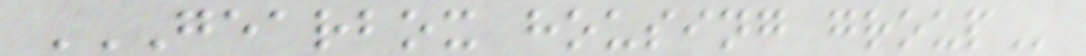GEARBOX HOUSING GROUP
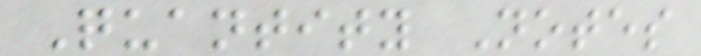Quantity Notes
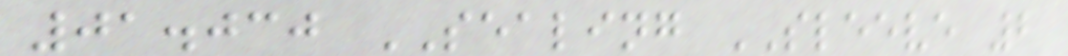01.030 SEALING SLEEVE 2
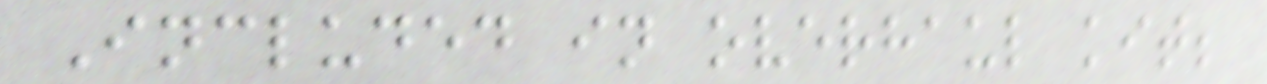Included in overhaul kit;
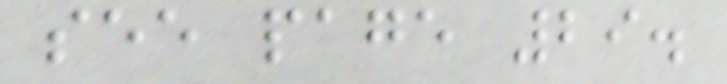see page 29.
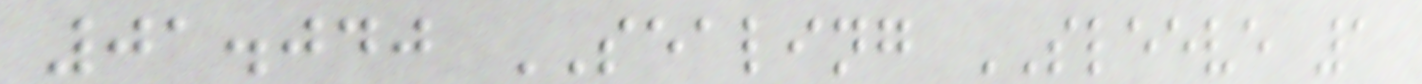01.040 SEALING SLEEVE 1
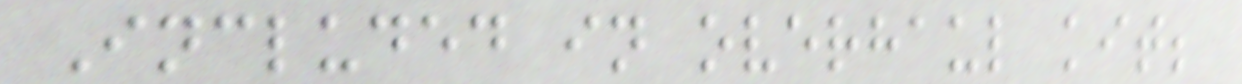Included in overhaul kit;
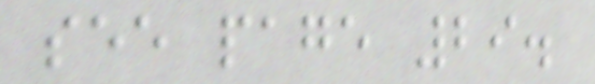see page 29.
